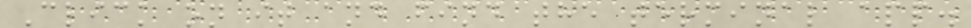Click on it and find the terminal app.
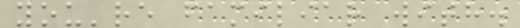you're familiar with.
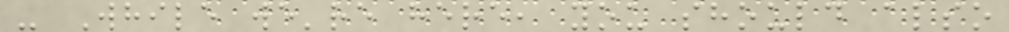- While we're here, you should also
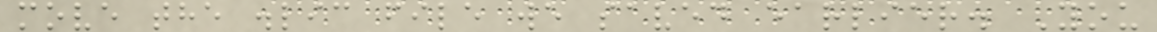move the .lic file we saved earlier. You
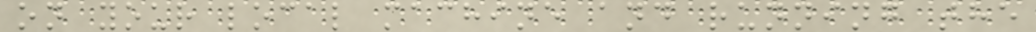on your local machine and running the
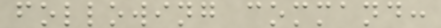following command:
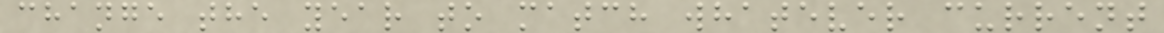change the year to match whatever current
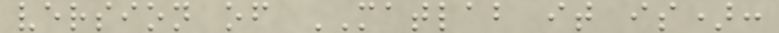version of MATLAB it is):
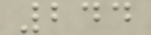244
